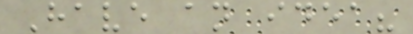Have an idea?
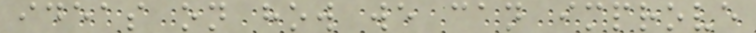ideas on how we can improve
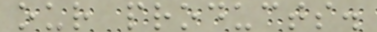our products.
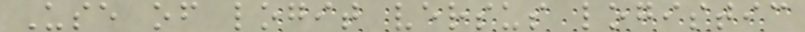Use of logit versus logistic
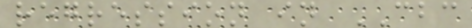regression in CBC
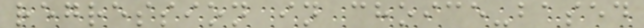regression in choice-based
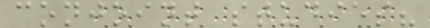conjoint studies?
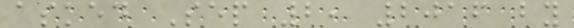asked Sep 2, 2016 by
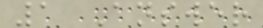1 Answer
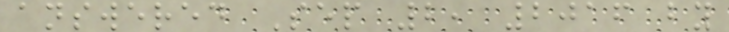answered Sep 2, 2016 by
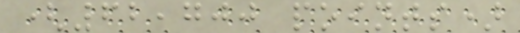(62,700 points)
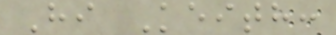Hi Keith:
